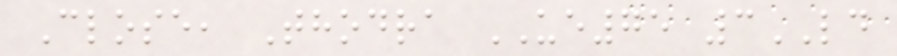Close, Thodra UE75 3LD
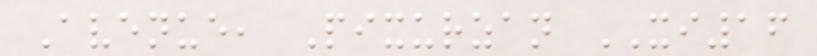Avenue, Pixurzan XI16
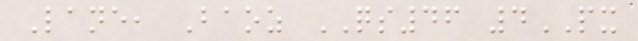Lane, Baoz QS46 4PX
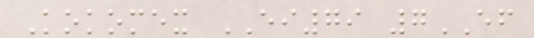Kokomex EI79 7EF
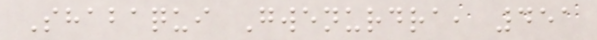Shabaqui Gwenurdra, 451
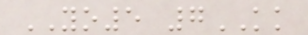YO5 7KK
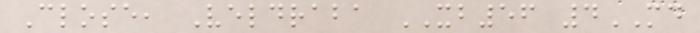Close, Veldraba XB56 4MD
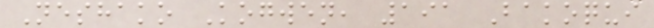Neshako Kogwen, 191 Bakoqui
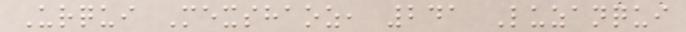Urqui Mexshaoz, 241 Luzanqui
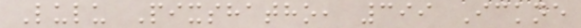Lulu Pixshatho, 399 Ickne
